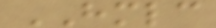HMLC
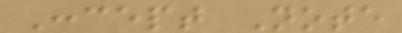Concept Note
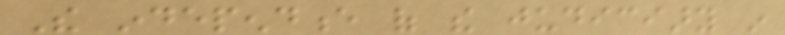The independence of the judiciary in
